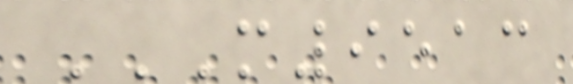M9513
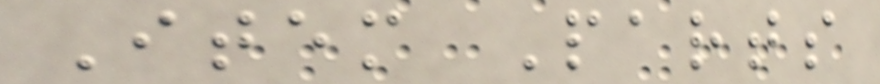Item Parts
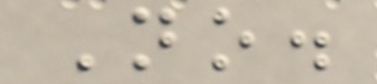No.
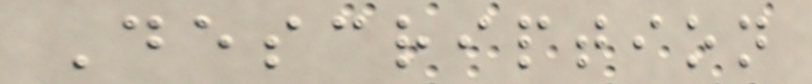Description
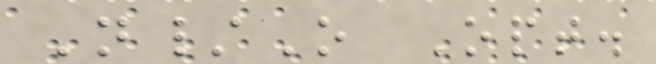N/O Opt.
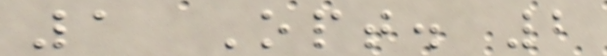1 Opt. 2
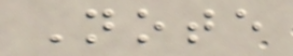Note
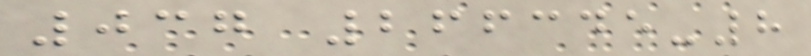037 266345-8
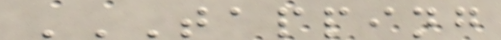TAPPING
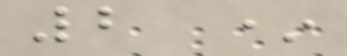2 *
